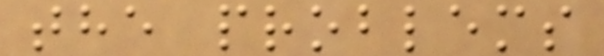the problems
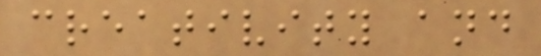creativity and
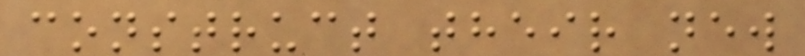construct their new
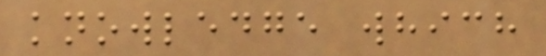knowledge which
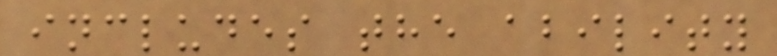includes the ability
